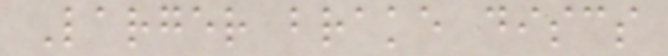Larger brake discs
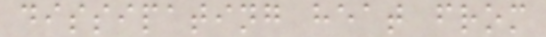dissipating heat from
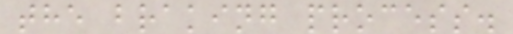the braking process.
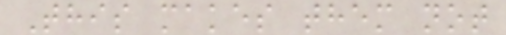This makes them not
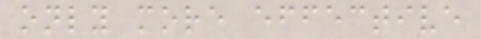only more effective
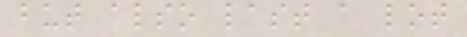but also last a lot
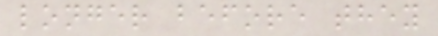longer before they
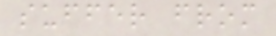suffer from
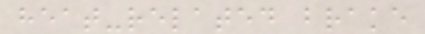heat-related brake
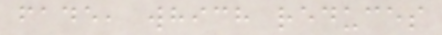fade, which reduces
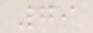79
